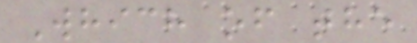Which of the
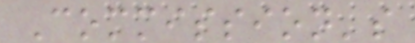Commission's
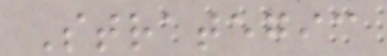Strategic
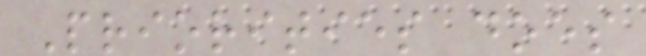Priorities does
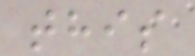this
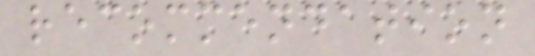recommendation
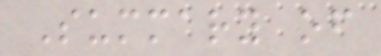Summary of
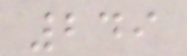249
